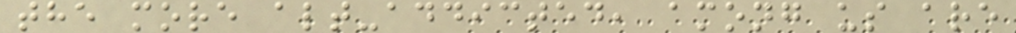the more alt-addicted, among us are
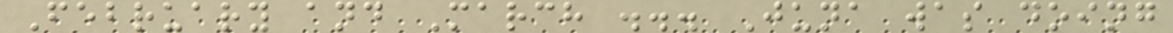February and March ... Juna was doing
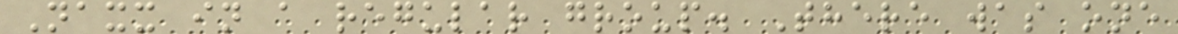Naxx in a regular group. There was one
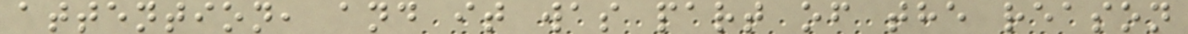attention, and it was part of the reason
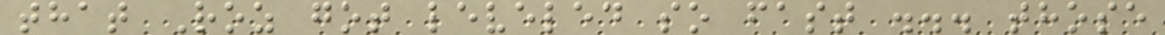that Roz got leveled so fast ... those
